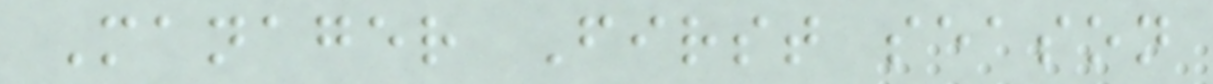Manager First season
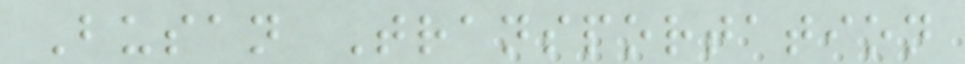Busan Transportation
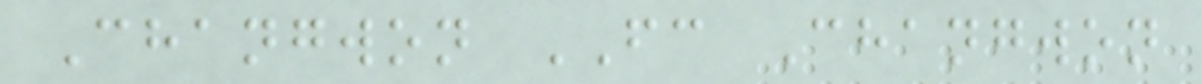Changwon FC Changwon
